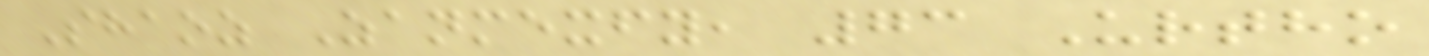Shaoz Zanmexfy, 73 Urtho
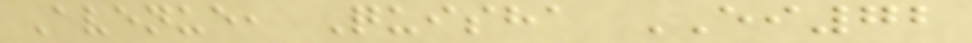Avenue, Quisha EI72
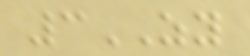3ZY
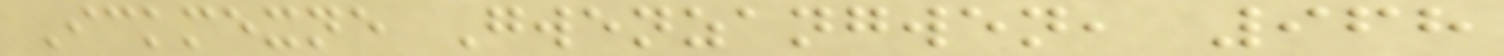Ickmexne Gwenzangwen, 968
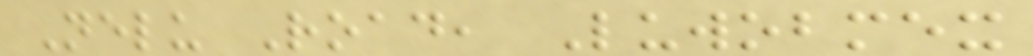Nelu Road, Luwobmex
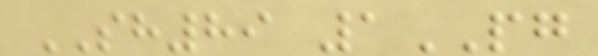SH89 1PG
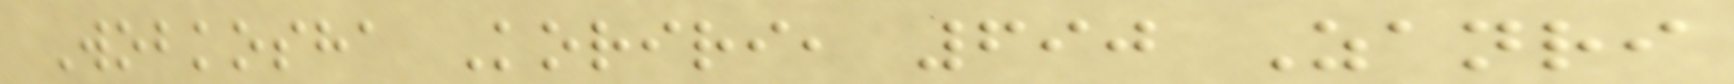Wobkosha Koriri, 690 Zanri
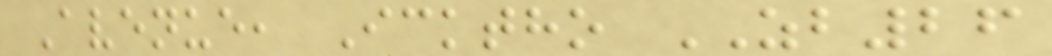Avenue, Icktho ZB26
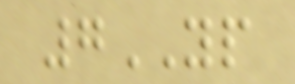7YP
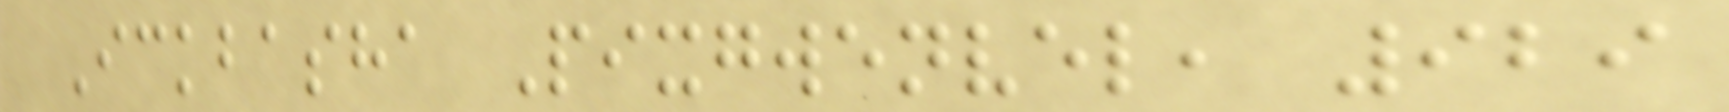Ickbasha Pixgwenvel, 929
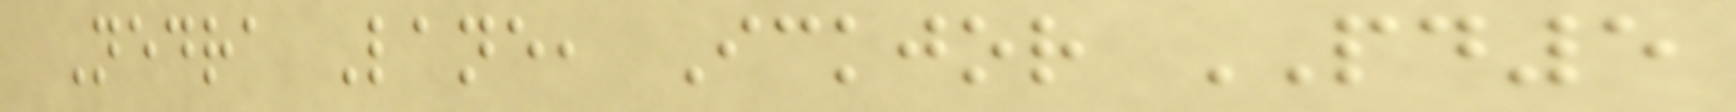Nedra Lane, Ickjor PD5
